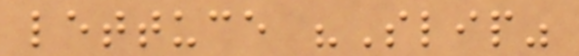lettuce "Slip"
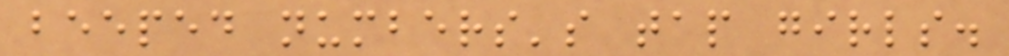beeped numbers's tap girls.
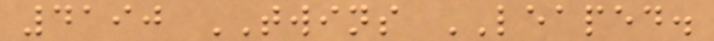4190 TWINS LEAPED.
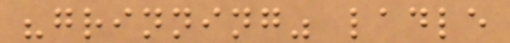"grinning" ladle
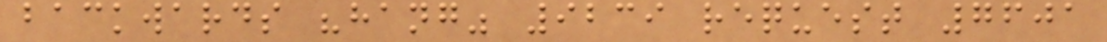backwards "hang" 9239 request 7601
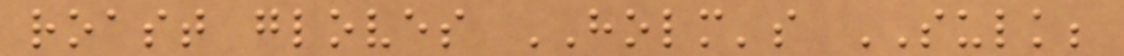roast gloves HOLM's SULK;
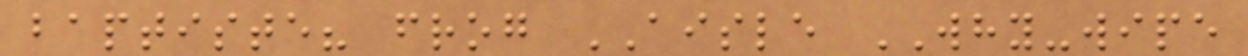baptiste? frog AISLE WHY-wipe
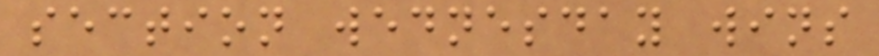section wednesday wins
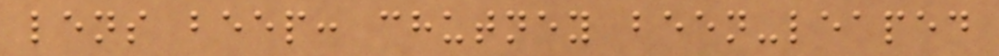lens beep: chutney been-leaped
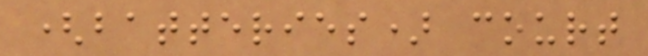(batteries) court
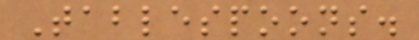Tablespoons.
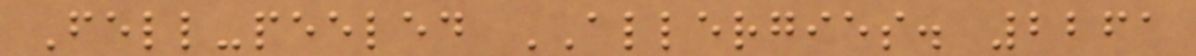Fell-peeled ALLERGIES. 2261
